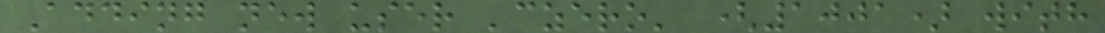Adding new user 'czero' (1001) with
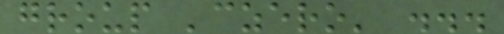group 'czero' ...
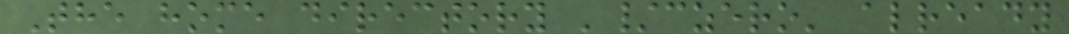The home directory '/czero' already
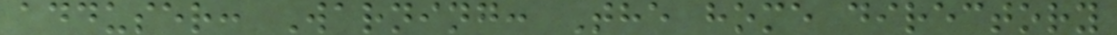adduser: Warning: The home directory
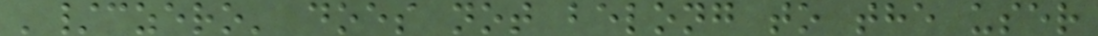'/czero' does not belong to the user
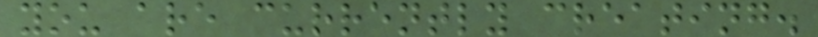you are currently creating.
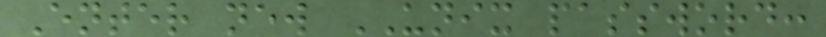Enter new UNIX password:
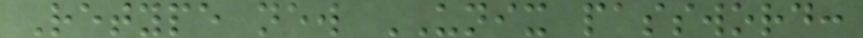Retype new UNIX password:
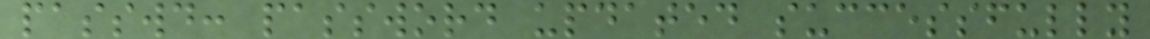passwd: password updated successfully
